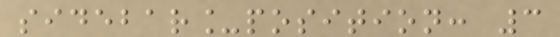sidebar_position: 3
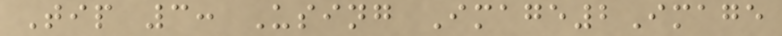Tip 3: Using Image2Image
